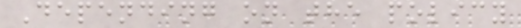Depending on the policy
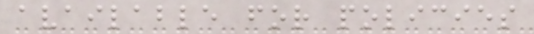available for policies
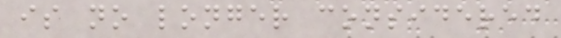is no longer considered
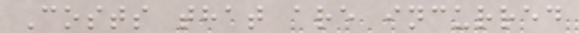Costs that are incurred
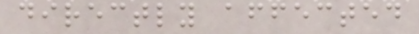directly affected
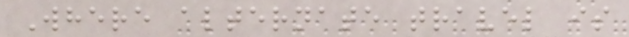Where alternate travel is
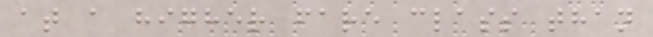at a higher fare class than
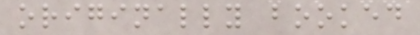originally booked
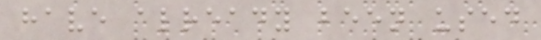have already been used
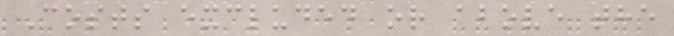Costs excluded or above the
